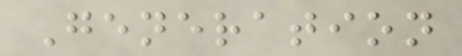Generation
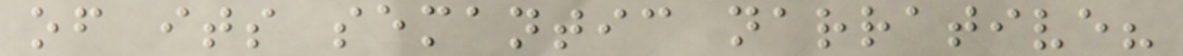of its semantic narrative?
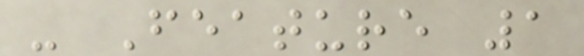- Feature 1
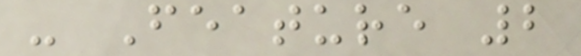- Feature 2
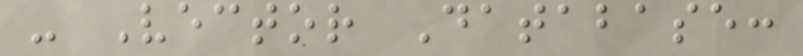- Vector Database:
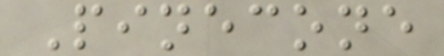Pinecone
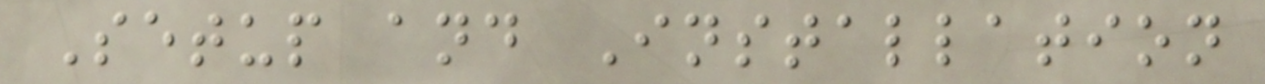Setup and Installation
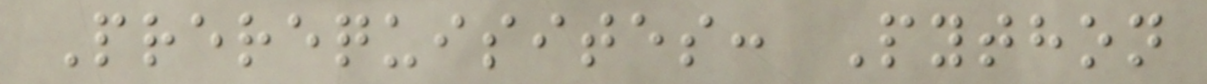Prerequisites: Python
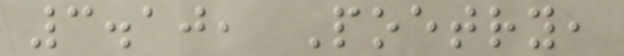3.10, Poetry,
